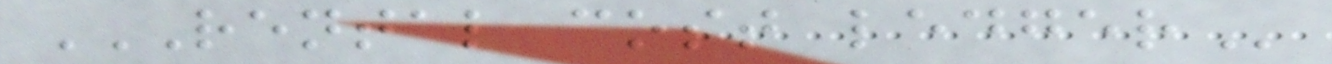RENTAL COST LEDGER
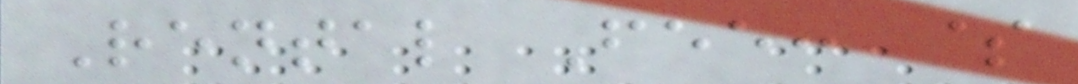Rental Fee: $
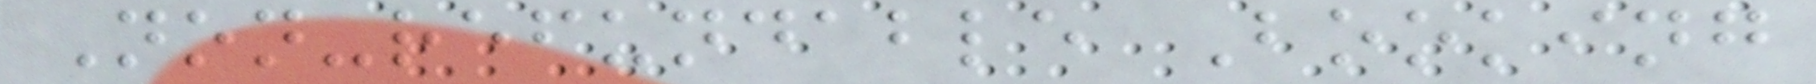Non-refundable Booking
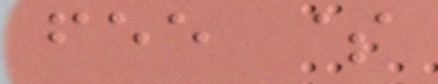fee $
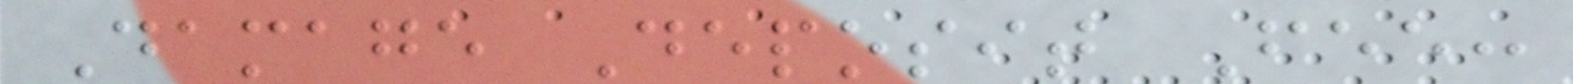Damage Deposit Fee:
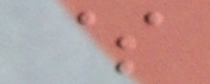$
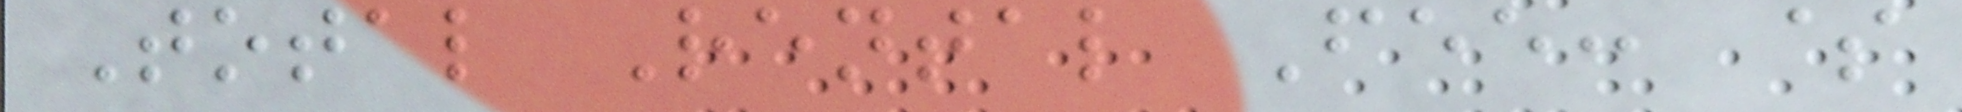Total Rental Fee: $
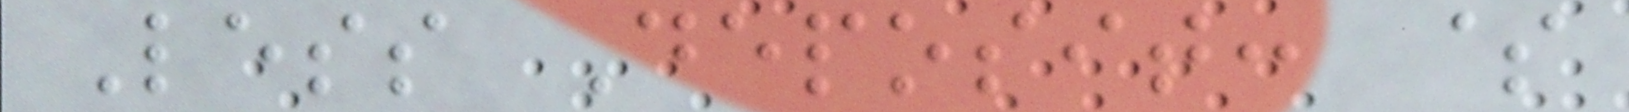Less Deposit: $
